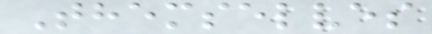Themselves
